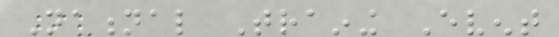National Training Event
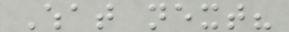What next?
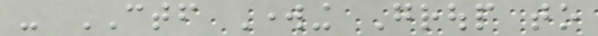- CTF Working Group to
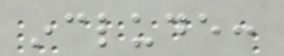include:
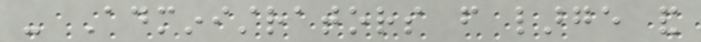- Administrators from large and
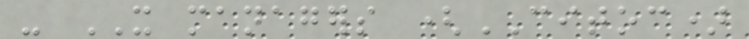- IT managers (CITOC)
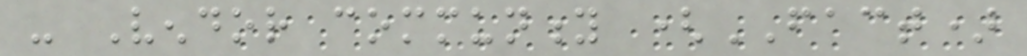- Vendor community (FACT)
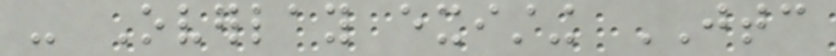- Overlay existing JTC
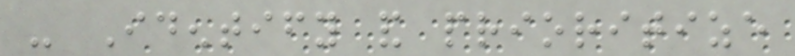- Identify and prioritize
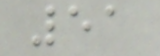51
